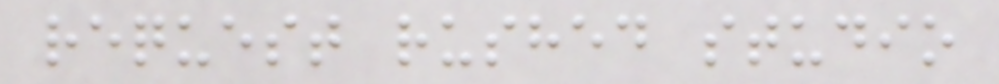request rushed studio
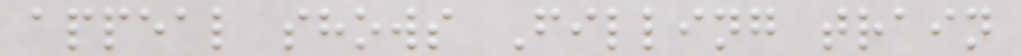appeal shows Filling train
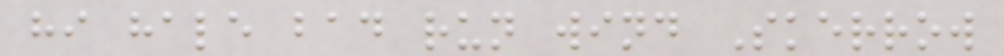hi hale bad run wind Skerrow
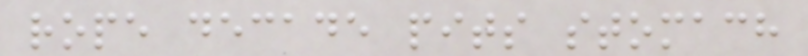rope decade pits stomach
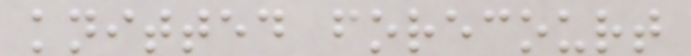knitted forecourt
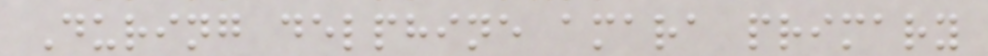During delphine amara primary
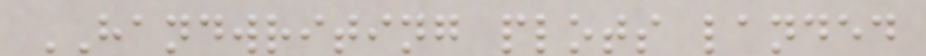HANDWRITING plots landed
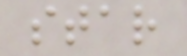star
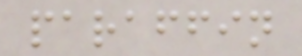paraffin
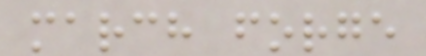march forge
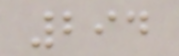294
